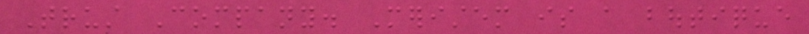Trust Company. Meristem is a boutique
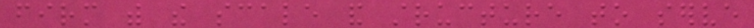firm with the scale and structure to serve
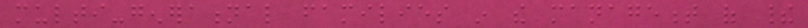multi-generational families in the management of their
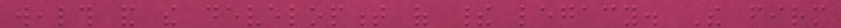wealth and the development of their legacy. The firm
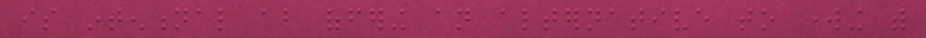is intentional about offering an alternative to working with
